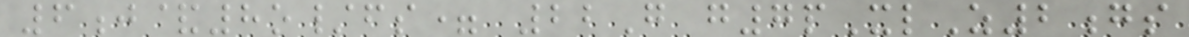6j&8o/fs= 22G g7pXlZ2gs
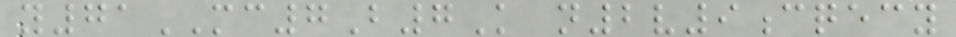y71MC7B7K n2v9cqecy
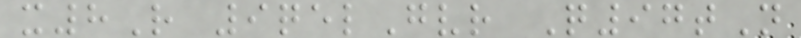x8R 9qelGvr Q97tN
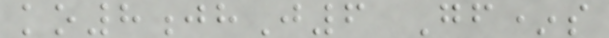ko8jhJ6 Gf*s
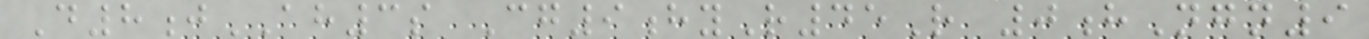D8jAH3s Cg9hyR45R 0hNgn9
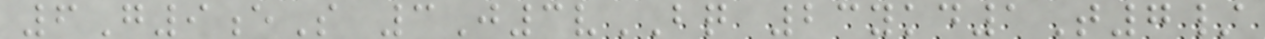6G9eS 3J3vBQ 23ykd1T7/
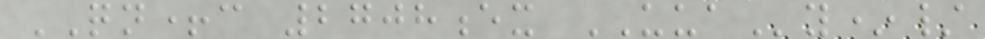QN+c 2708ex UUAy*/
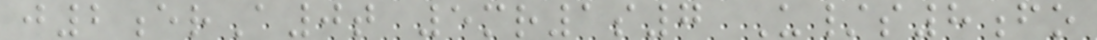j2erA0t 5mr1s7 U/s8fo
